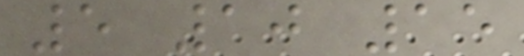5 10 15
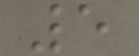5
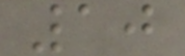10
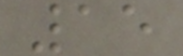15
